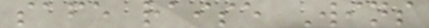safe raise Wins
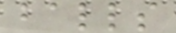balls
